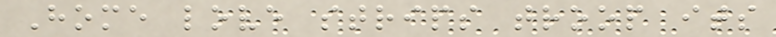Home love strips troop its
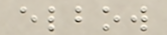elbow
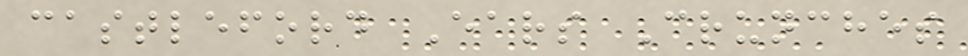castleford Ears Crunches
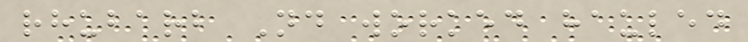rhubarb Nd worked hauled
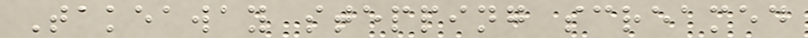Takeaway stepping screamed
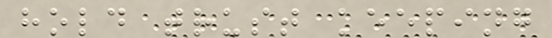hold trust keeping
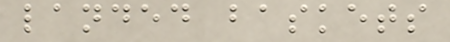landed baskets
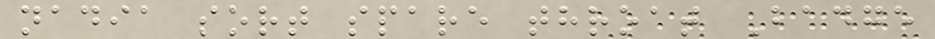nadia sort spare throat Badge
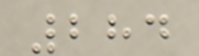284
